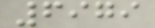6979
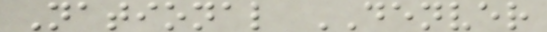National DENVER
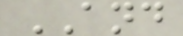AND
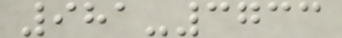981-3733
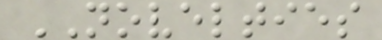NOVELTIES
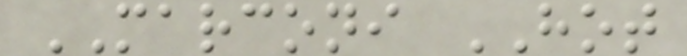MARCONI HOT
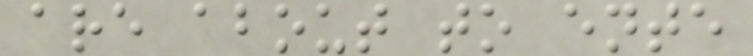are about to ente
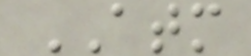ATM
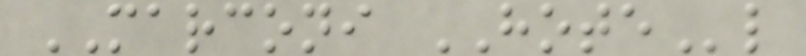MARCONI HOTEl
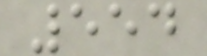554
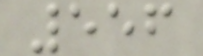556
